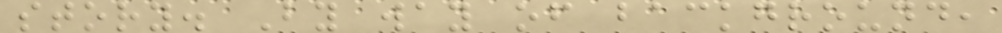story. By way of background,
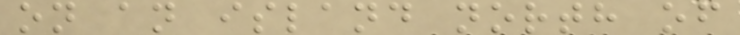on an island north of
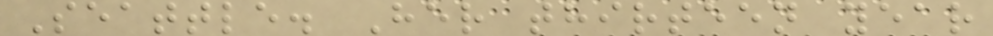Seattle. Her thirteen year
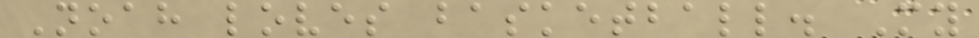Noah loves basketball. My
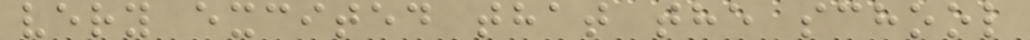very excited that the school
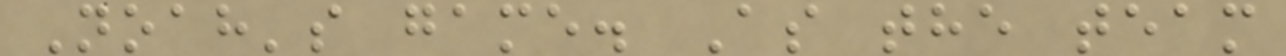Noah's game. As the team
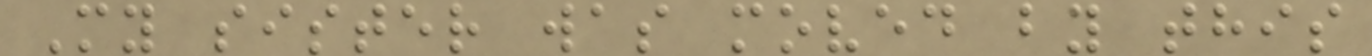My sister was moved by this
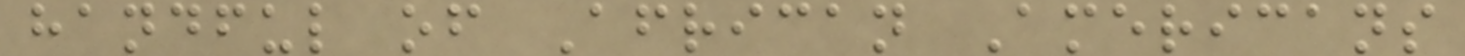handful of African Americans
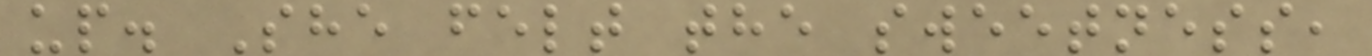up. She felt the sweetness,
